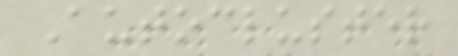Autocluster
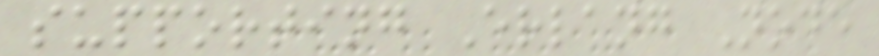supporting Erlang Node
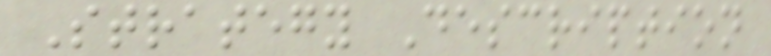Strategy Description
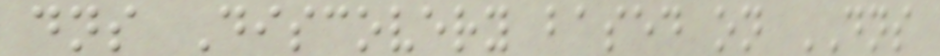dns Discovery based on DNS
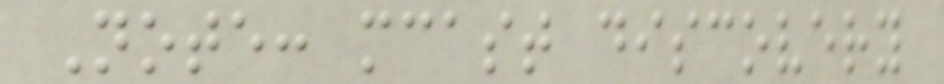Note: mcast discovery
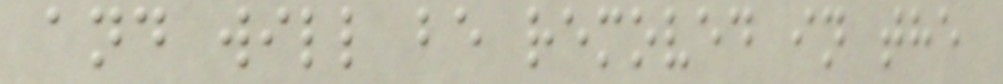and will be removed in the
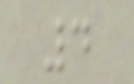4
